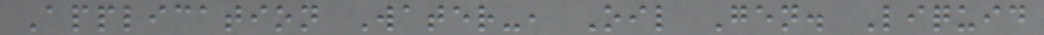Application Water-, Oil Gen. Liquid
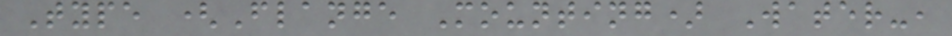Type (Flange Mounting) Water-,
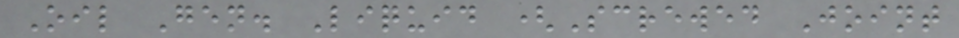Oil Gen. Liquid (Screwed Joint
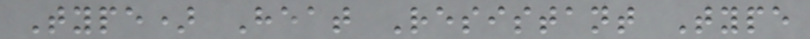Type) Heat Resistant Type
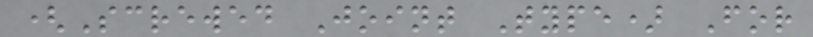(Screwed Joint Type) For
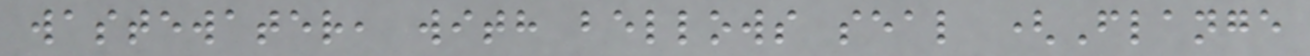wastewater, with bellows seal (Flange
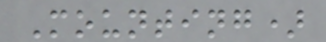Mounting)
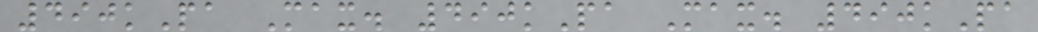490kPa Max. 490kPa Max. 490kPa
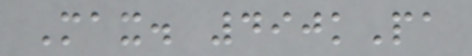Max. 490kPa
